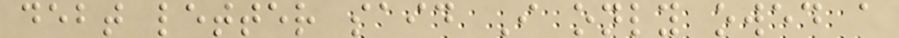debt letter said I only owed a
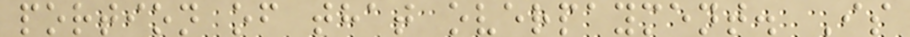portion of that overpayment. Is
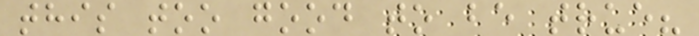this too good to be true?
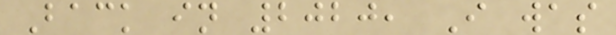Back in 2020, I was
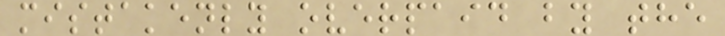mistakenly overpaid by the
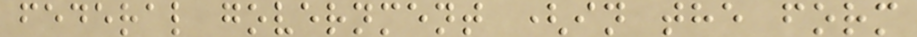federal government (in the form
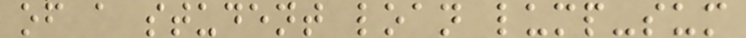of a student loan lump-sum
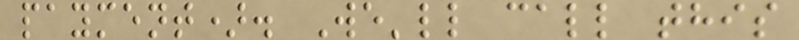payment). We'll call this
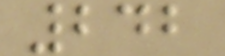242
